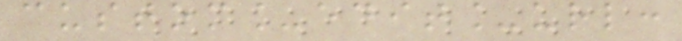custom_edit_url:
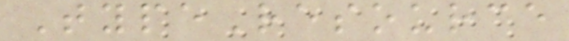TypeResource
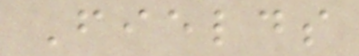Fields
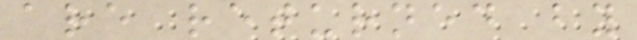are returned by
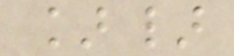]}
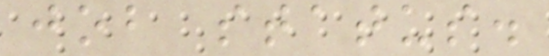job status.
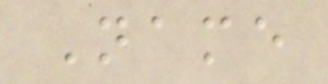Name
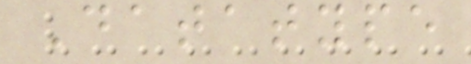Datatype
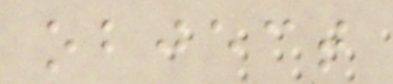object
